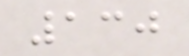130
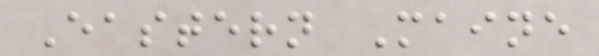Eastern Maine
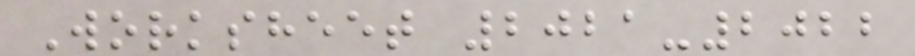Worksheet 2021-2022
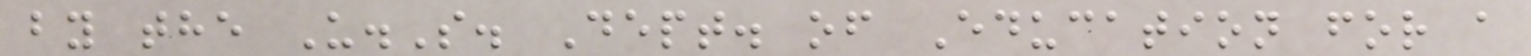by the U.S. Dept. of Education for a
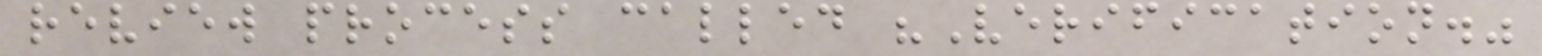review process called "Verification."
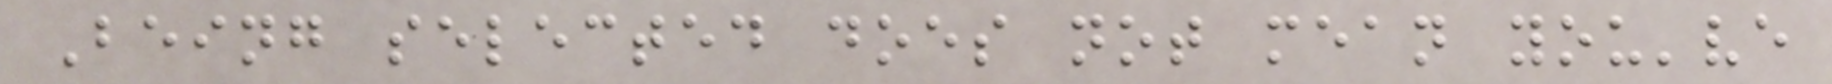Being selected does not mean you've
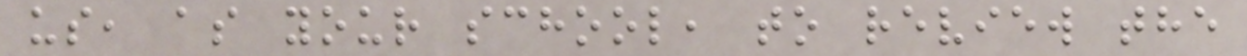us, as your school, to review the
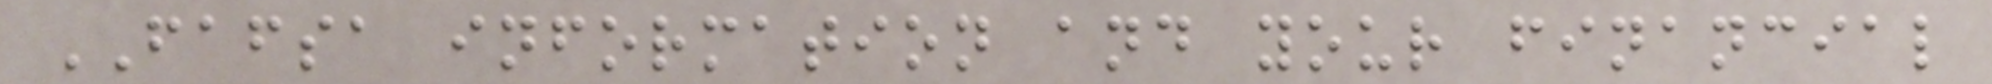FAFSA information and your financial
